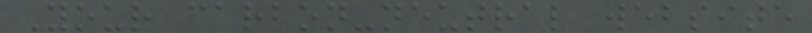Your carbon-neutral website
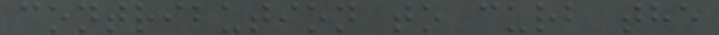contribution to curb the
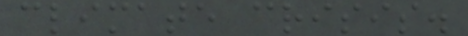climate crisis.
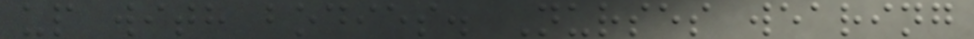up with bodies. Nurses wearing
